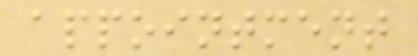appointment
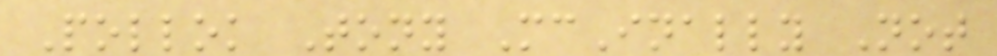Pollok Tony McInally Not
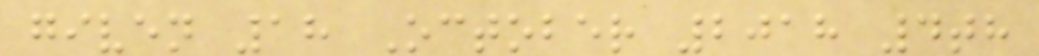given 18 October 2018 4th
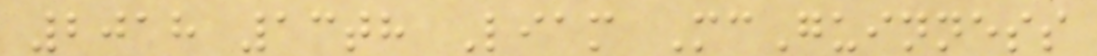2018 13th Liam McGuinness
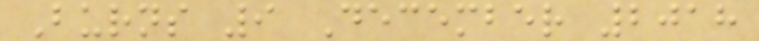Burns 9 December 2018
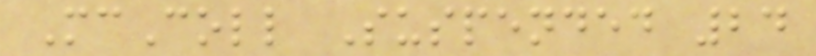McColl Suspended 24
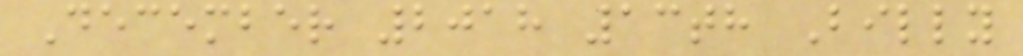December 2018 13th Billy
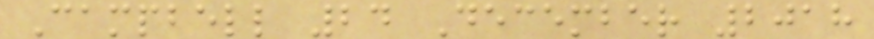Campbell 24 December 2018
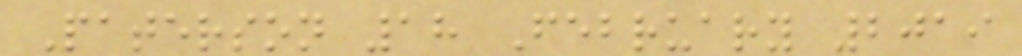Paterson 18 February 2019
